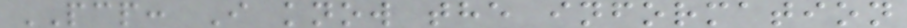PCP: I know the information
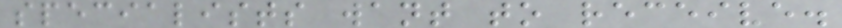specialists want to receive.
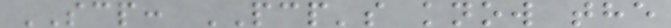SCP: PCP's know the
